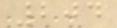204
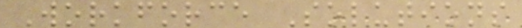Workforce Solutions
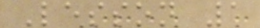Lesson 1
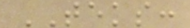TEKS:
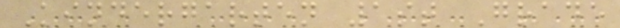Kindergarten 1st Grade
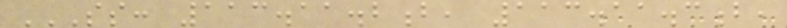SS: 113.11.2B, 113.11.3B,
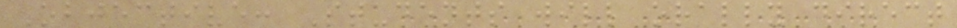Objective: Students will orally direct
